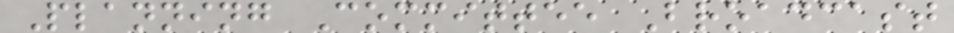Planning Committee Broadcast
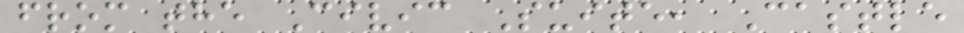from the Civic Suite, Castle
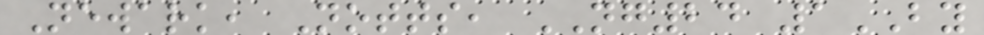Newark, Notts, NG24 1BY
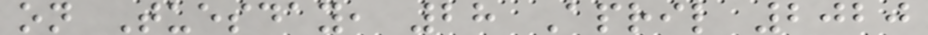on Tuesday, 28 April 2020
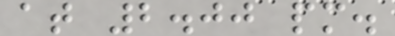at 2.00 pm.
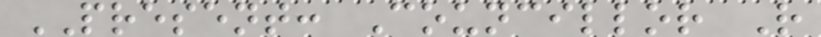PRESENT: Councillor R
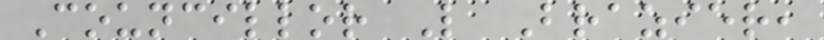Councillor L Brazier,
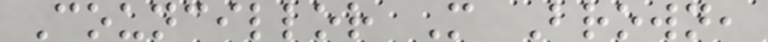Councillor M Brown,
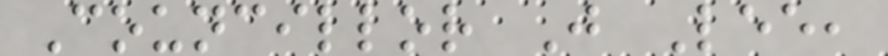Councillor J Lee,
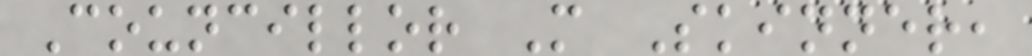Councillor M Skinner,
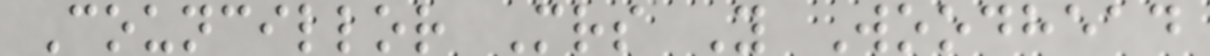Councillor Mrs Y Woodhead
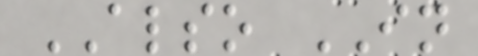ALSO IN
